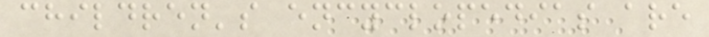children's encyclopedias are
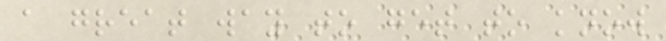a great way to get to know
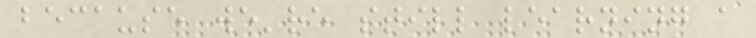because we're still learning a
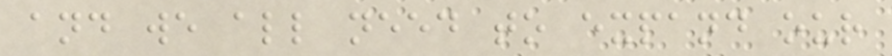and we all need to expand our
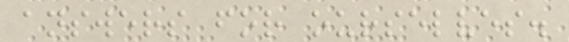answers for ourselves.
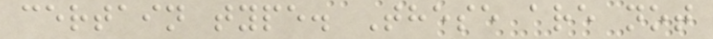certain type. These are not
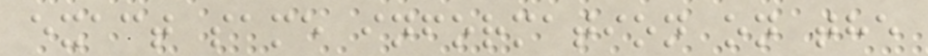exact same information on the
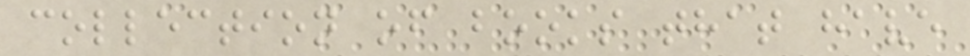collection of books that have
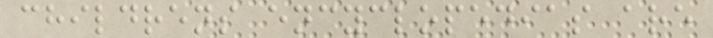childrens encyclopedias are
